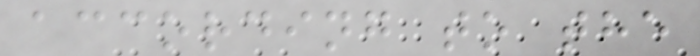according to the
